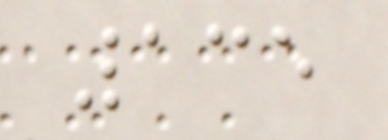135
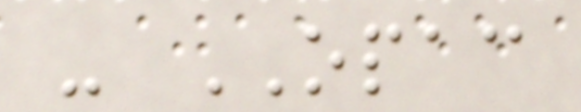- OPAC
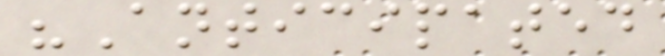"Anticipated
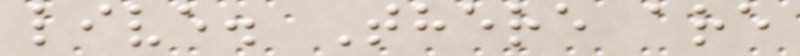live. There are
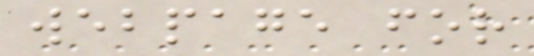webpage for
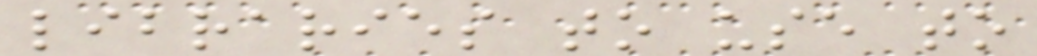libraries to use to
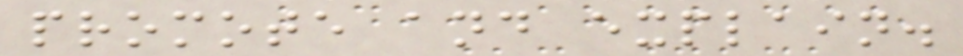promote and explain.
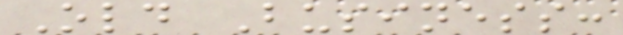Old Business:
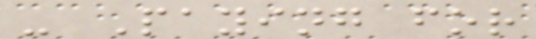- Paying for
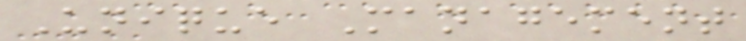Unique Management
